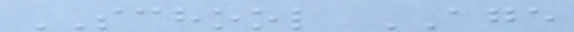SCHOOL AGE
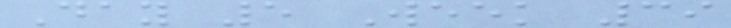Day 5 Week 39
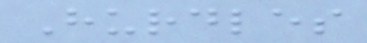Hurdles
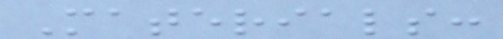Materials:
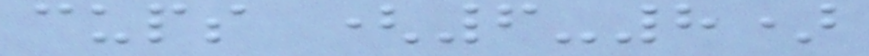cups (6-8)
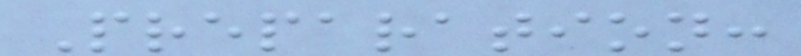Preparation:
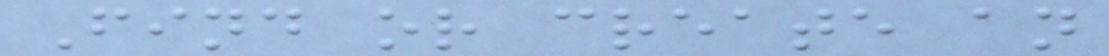Find or create an
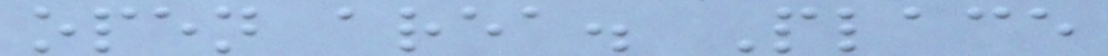open area. Place
